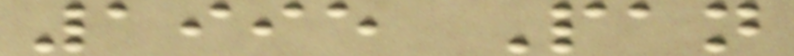1995 Pan
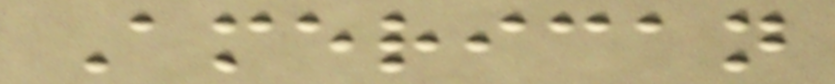American
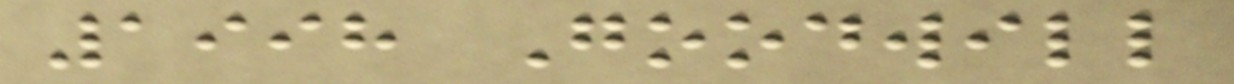1998 Goodwill
